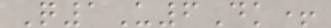Q1U6Dk+
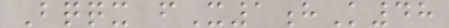Bqqx fX1hK48
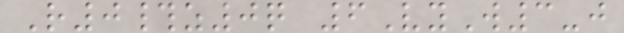R0#z0q 6VyW3-j
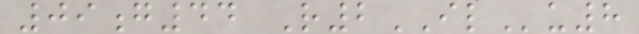09g44 R2ILu8
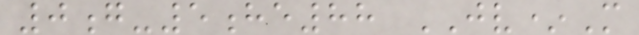0g-5he88 JV*M
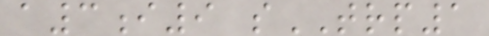a3i9 sTRP1
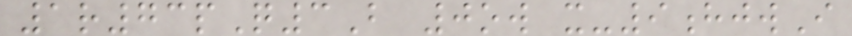1r73pQ3B 0ow x-9hjwI
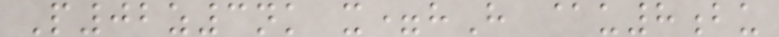P02z3nk x=hH @u8bu
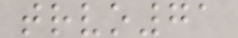trvo71
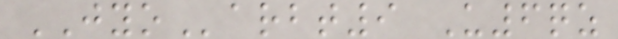JYOarbt9 U6qz
